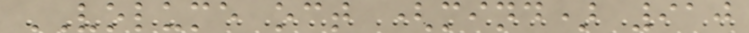VOLUME oct (mind) 910
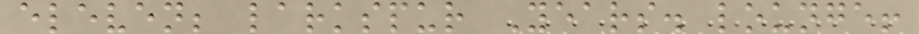eleven; larkspur Years. lounge!
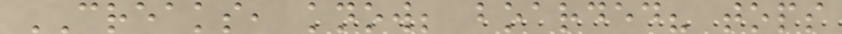CREAKS, know; boarded? tops
